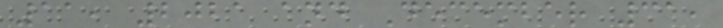11, 2021 and December 31,
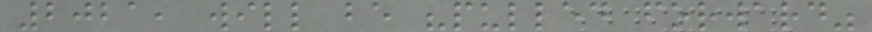2021, will be "pulled forward"
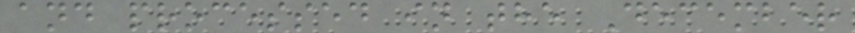and processed in the December
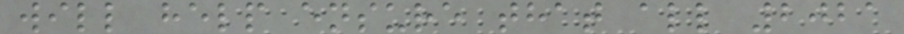will help ensure that all 2021
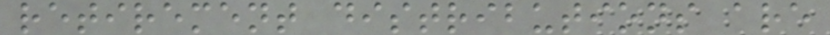retirement distributions are
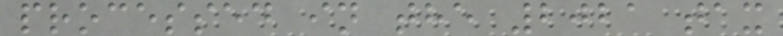processed in the 2021 tax
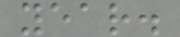year.
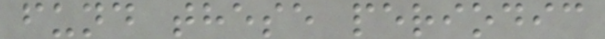fund these periodic
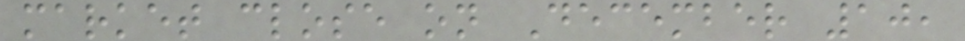market close on December 10,
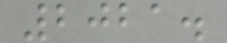2021.
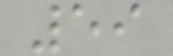59
